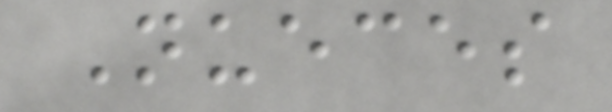Nueces
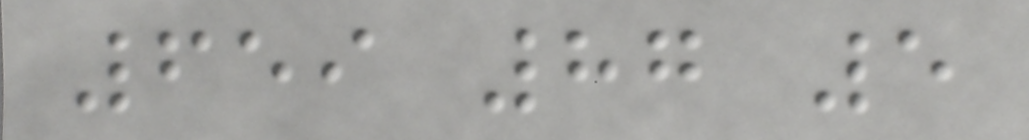659 87 5
